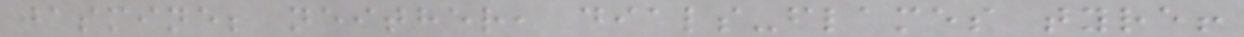jasmine; neither, dials-flames tyre!
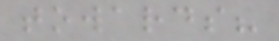towards?
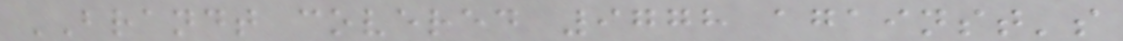BRANDT covered 9778 against's
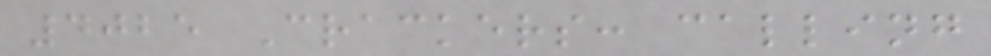4025 Crackers: calling
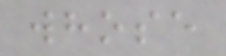whose
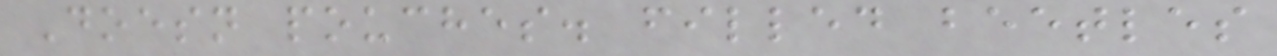Doesn pouches. filled beetles
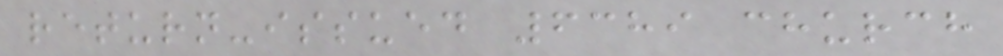return-issued 6389 church
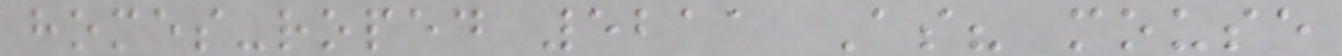homes-roped 5211 As? mouse
